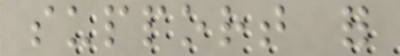support for
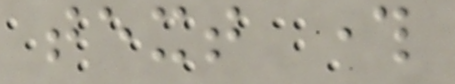text through
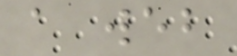a web
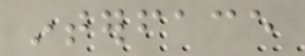interface
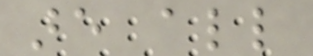are all
